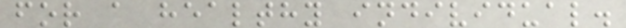for a healthy individual.
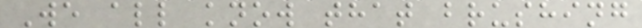We all know that brushing
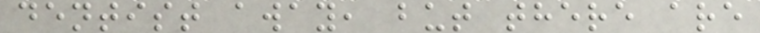dentist away, but there are
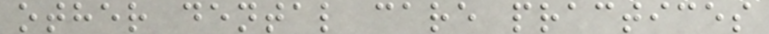other dental care practices
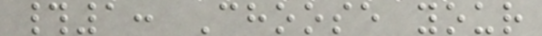#1: Choose your
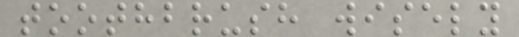toothbrush wisely
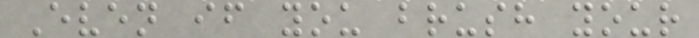Even if you brush your
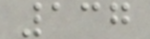137
